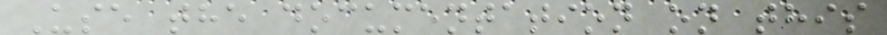Use the documentation on this
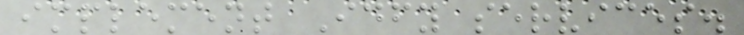implement Idfy services.
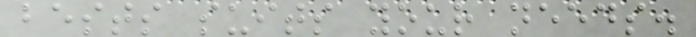bests suits your needs.
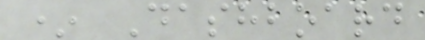* Dashboard
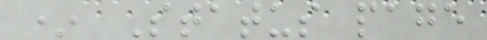* Status page
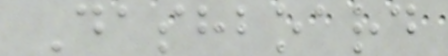Dashboard
